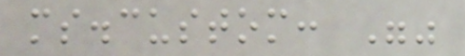ms.custom: ""
